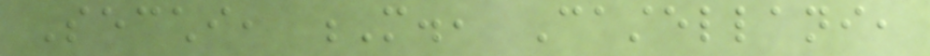Secchi, M., Castellani,
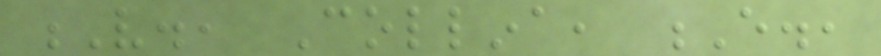V., Collina, E.,
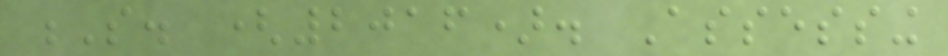S. (2016). Assessing
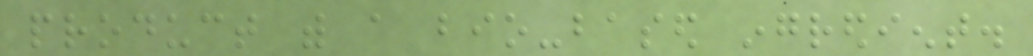product with a bio-based ingredient.
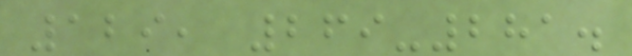129, 269-281.
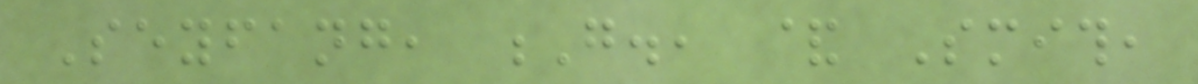Seyfang, G., & Smith,
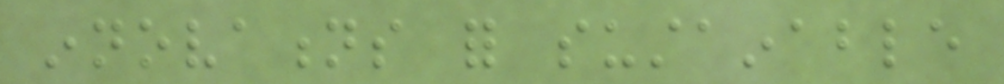innovations for sustainable
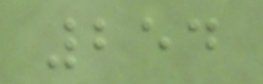254
